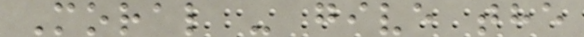Moral - give the
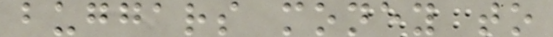buggars money to
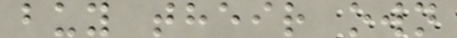buy their own
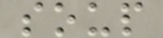soup
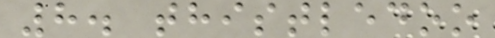8. thistledoo
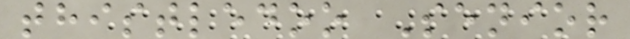thistledoo Senior
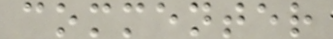commenter
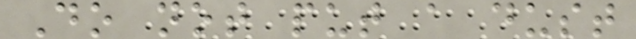Do not put a dust
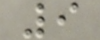9
